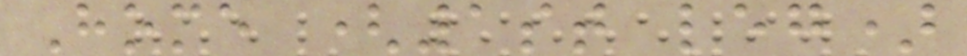Home (1st leg)
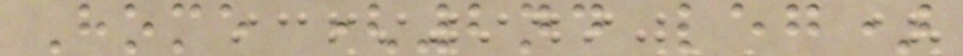Home (2nd leg)
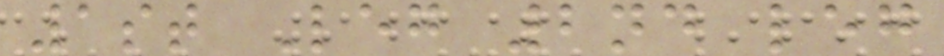1st Leg 2nd leg
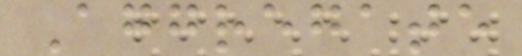Aggregate
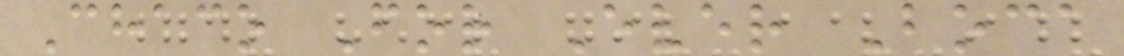Chaco For Ever Boca
